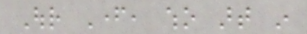Our Father, who art in
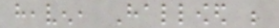heaven, Hallowed be
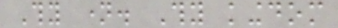Thy name. Thy kingdom
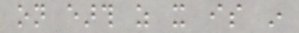on earth as it is in
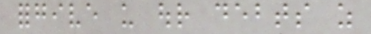forgive us our debts as
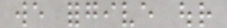we forgive our
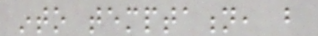into temptation, but
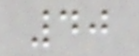40
